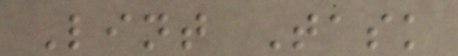Lint Task
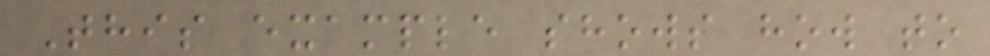This example shows how to
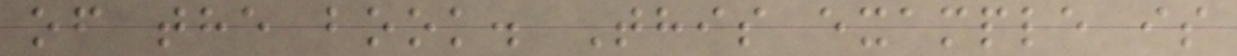of the book. This example is
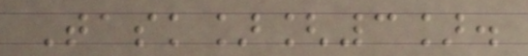Task][3].
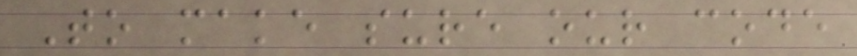To make sure our code
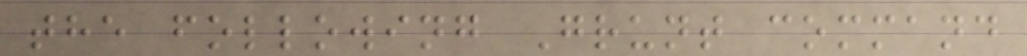the following Grunt command
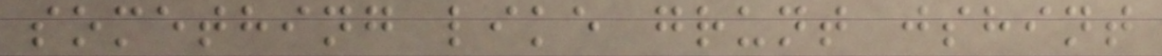something like grunt jshint
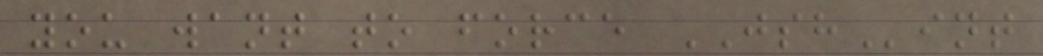you want to force JSHint
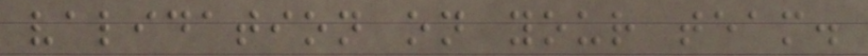validation on your team.
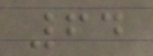64
